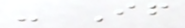- If
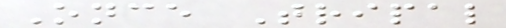Once Tripal
